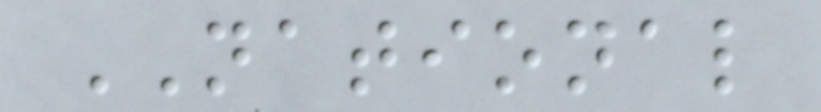NATIONAL
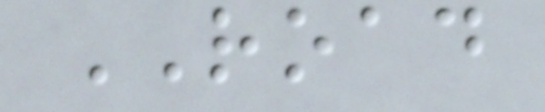ROAD
